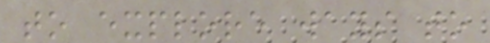to explore ways to
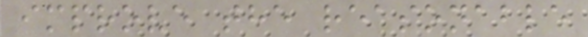improve the reasonable
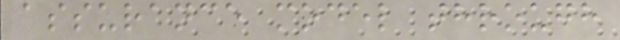assurance model through
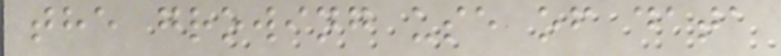the growing use of data
